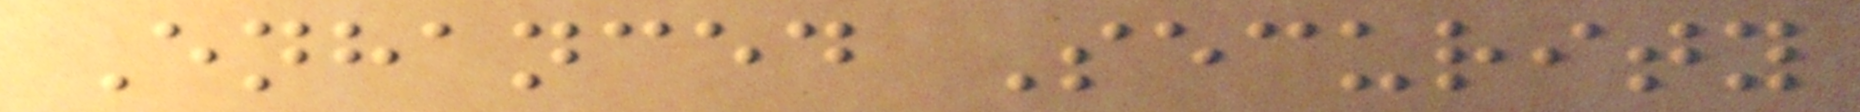Enhanced Security
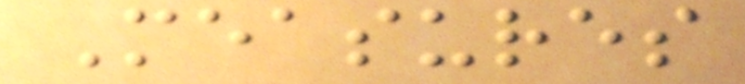Measures
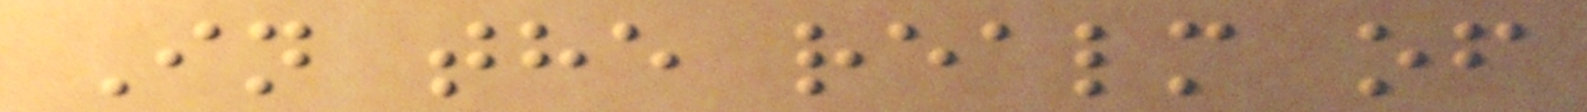In the realm of
